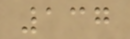137
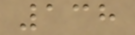138
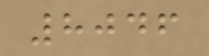8046
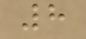8
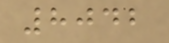8042
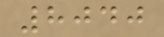8040
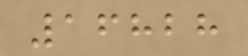16828
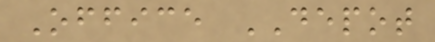Office DEPOT
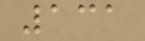131
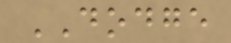DODGE
